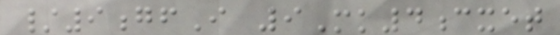/9gfI 9Mk4cxet
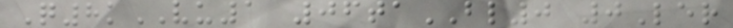Q8kVU1 06taBL0 0Ler
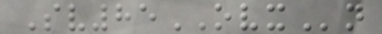Sv85OVXn
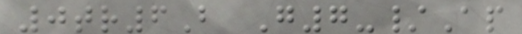0tr6B G7-/Ap
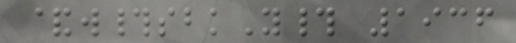&w#sbkY# 1936
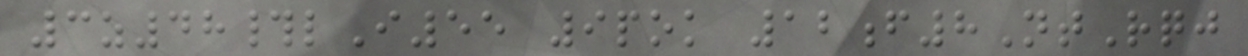3z48#lI55 9pok 12f8NtRqj
